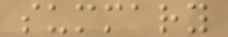summary
